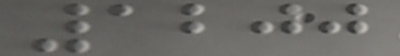1200
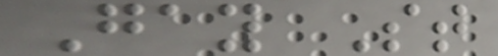Gay St
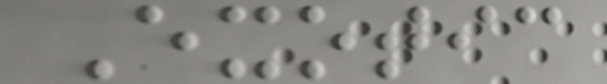Exotic
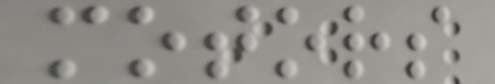motors
